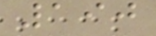190
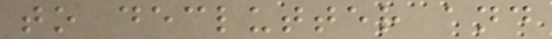to declutter and
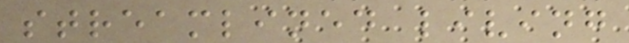streamlined living
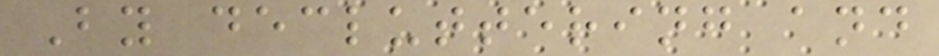By decluttering and
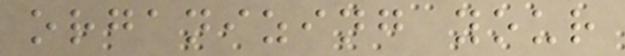organizing your
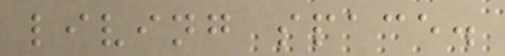living space.
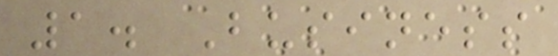1. Business
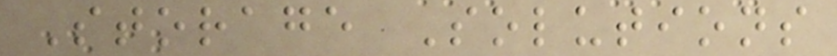Storage Solutions
